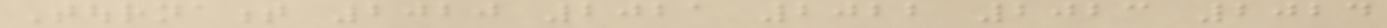Tournament 2020 2021 2022 2023 2024
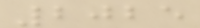2025
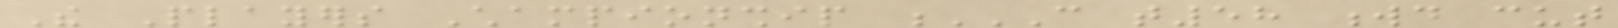The Players Championship C T58 WD CUT
